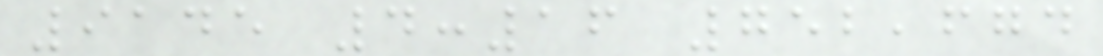9145 4:16 752,674
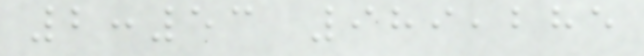2:53 989,285
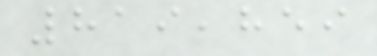819,859
